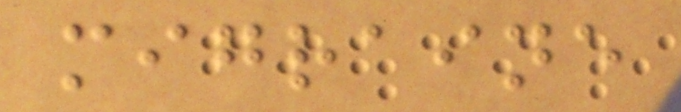migraine
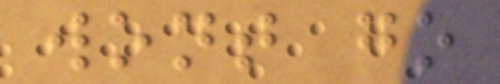wont go
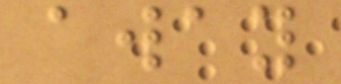away
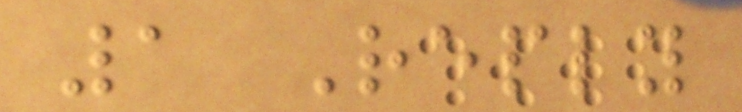1 Reply
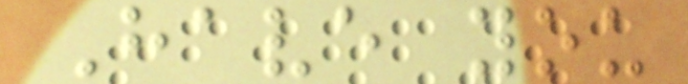Have you
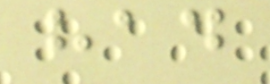had
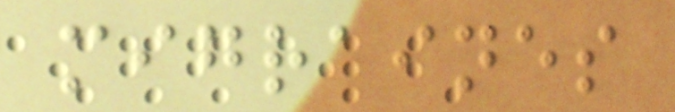migraines
